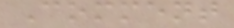Comment
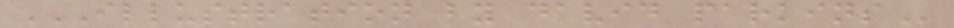ILLUSTRATION BY DAVID PARKINS
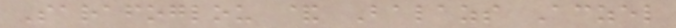Sarafoglou & Balazs Aczel
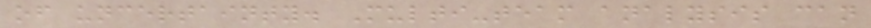of uncertainty. Multi-team analysis can
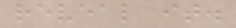reveal it.
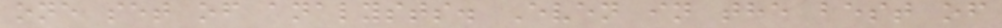one set of analysts. Even in the best of
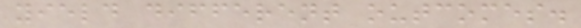yield different outcomes.
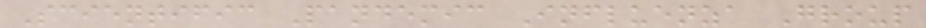Scientific Pandemic Influenza Group
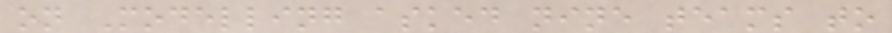on Modelling asked nine teams to
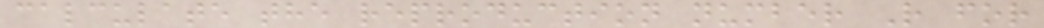calculate the reproduction number R for
